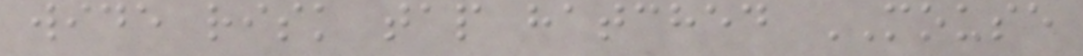wide risk tap hatched MOUSE
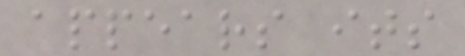appears its
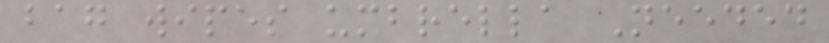bag wipes umbrella Needed
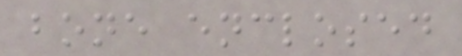bone enclosed
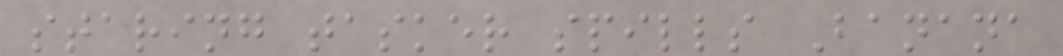staring tasker spills Banana
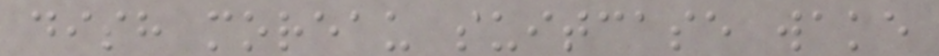dish moreau suitcase wake
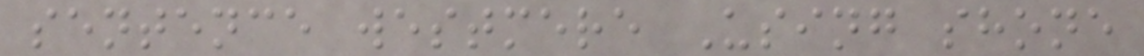sentence westmere Using shone
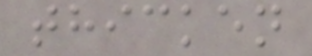thicken
